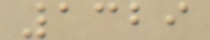1329
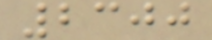2300
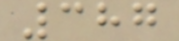387
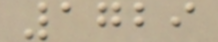1729
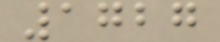1727
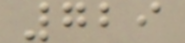729
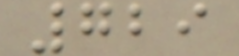729
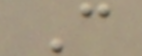C
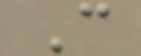C
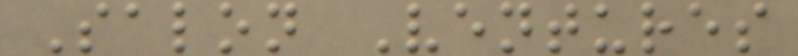Salon Ventures
